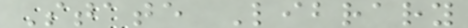State Library
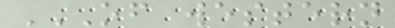OF WESTERN
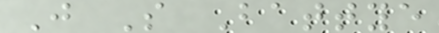J S Battye
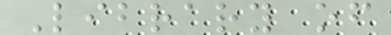Library of
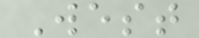West
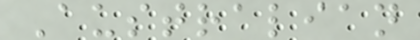Australian
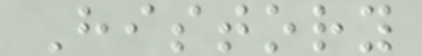History
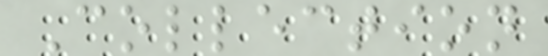Collection
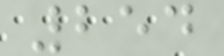254
